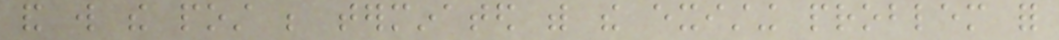and will the post be terminated with the existing problem for
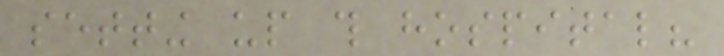setting up this hospital?
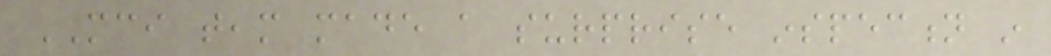MCI team made a surprise inspection in
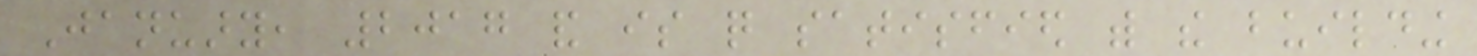January, 2017 and is quite satisfied with the building
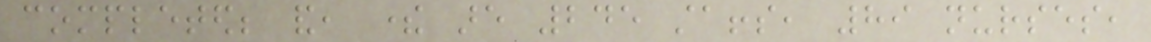completed; and, there are 245 staffs, 89 nurses,
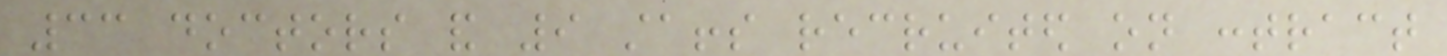33 doctors and 9 staffs recruited on contract
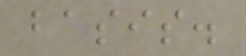basis.
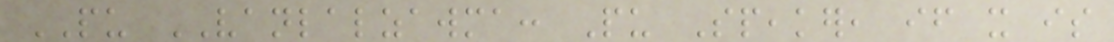PU VANLALZAWMA: Pu Speaker, if it is
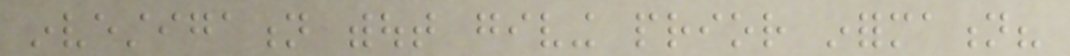investigation without giving prior information?
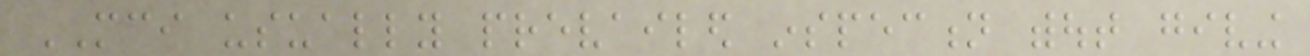MCI usually prevailed inspection without giving
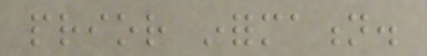prior information.
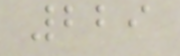229
